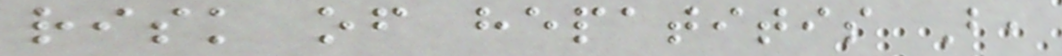risk of hepatitis B,
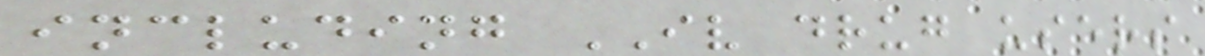including IV drug users
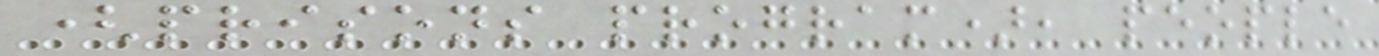(prisons program), people
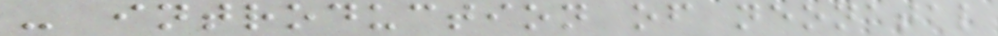- introduction of neonatal
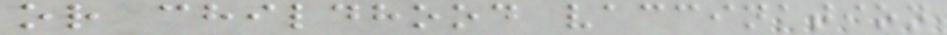or childhood vaccination
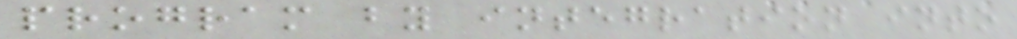program by integration into
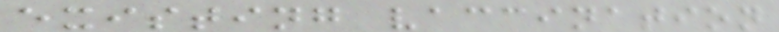existing vaccination
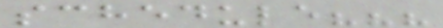schedule???
